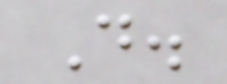D.
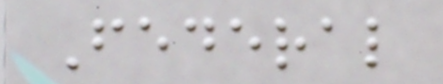Federal
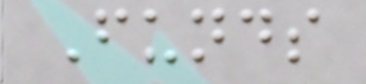Funds
